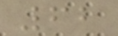62
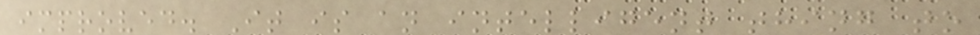improved. It is an intelligent thing to
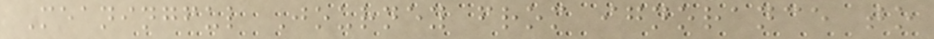Meaningful Journey from ignorance to
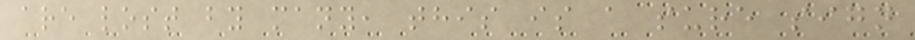are lost by many, this is a sure sign
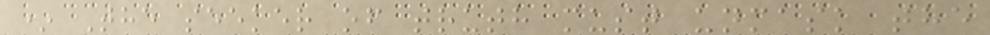* The seeker of truth must unmask the
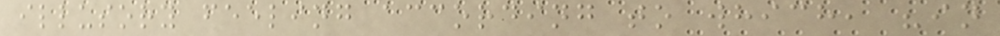illusory feeling according to which, "in
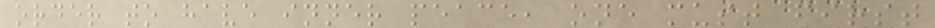order to have inner peace, one must first
